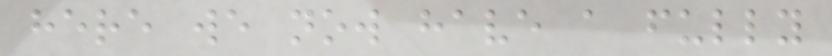here we now have a fully
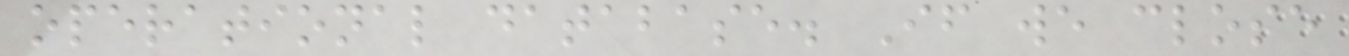operational database. If we close
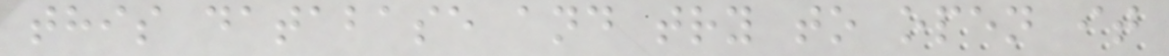this database and try to open it
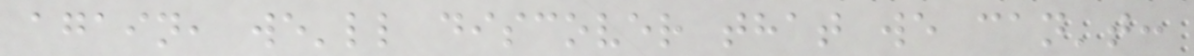again, we'll discover that we can't:
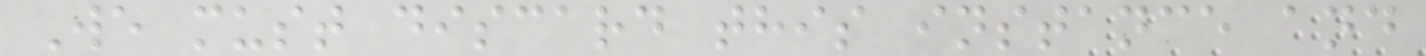We must discard this instance and
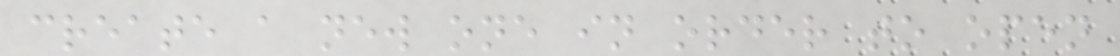create a new one in order to open
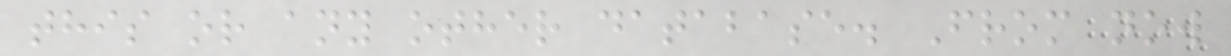this or any other database. From now
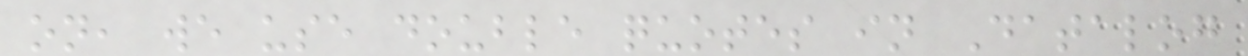on, we use double quotes in Datalog
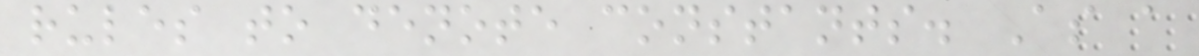rules to denote constants. As a
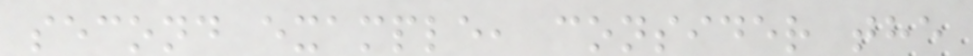second example, consider the
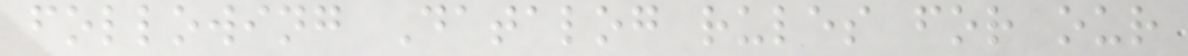following Datalog rules for our
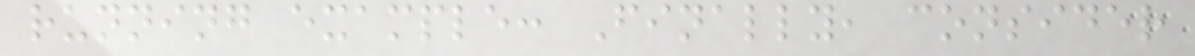running example: Finally, consider
